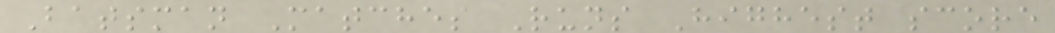Batsman Matches Runs Highest score
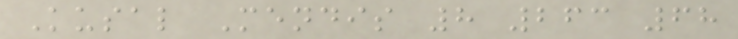Kusal Mendis 8 263 68
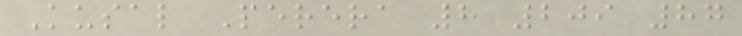Kusal Perera 8 209 87
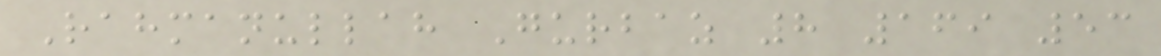Rahmanullah Gurbaz 8 169 53
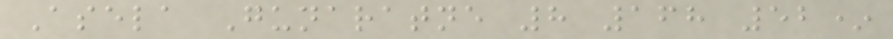Asela Gunaratne 8 168 52*
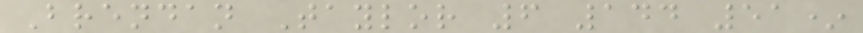Brendan Taylor 6 144 51*
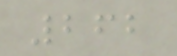262
